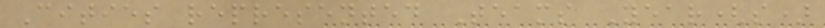Cities represented Teams Year(s)
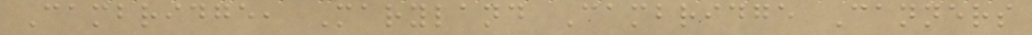Cambridge, Maryland Cambridge Canners
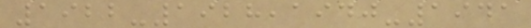1922-1928,1940-1941
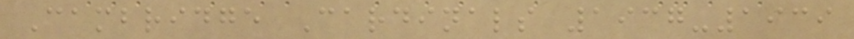Cambridge Cardinals 1937-1939
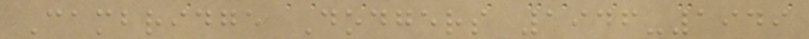Cambridge Dodgers 1946-1949
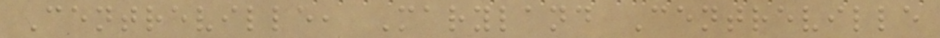Centreville, Maryland Centreville
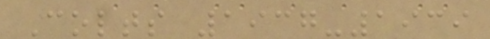Colts 1937-1939
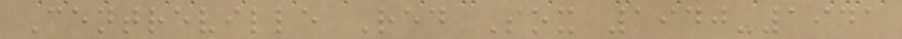Centreville Red Sox 1940-1941
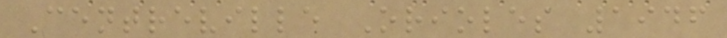Centreville Orioles 1946
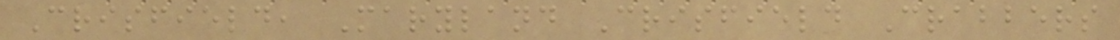Crisfield, Maryland Crisfield Crabbers
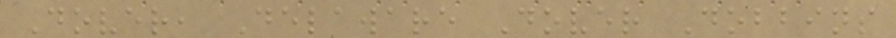Dover, Delaware Dover Dobbins
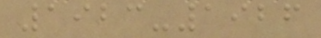1923-1926
